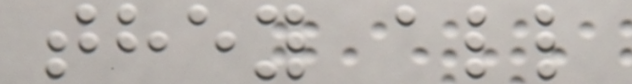they all
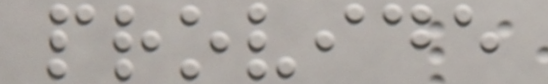provide
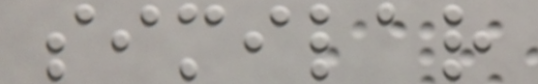similar
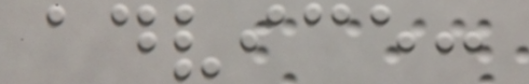advice:
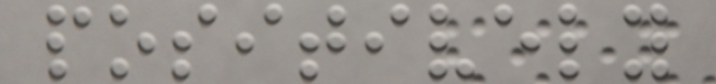positively
